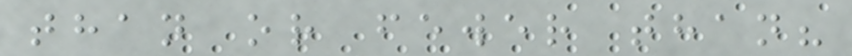than or fewer than?
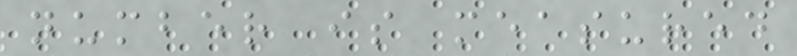number is measured
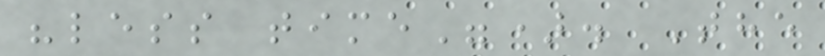"less time"). The
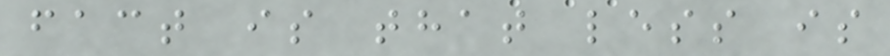fact is that less is
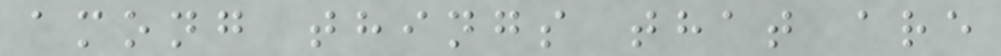among things that are
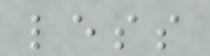less
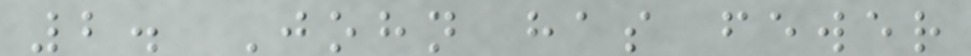2. John has fewer
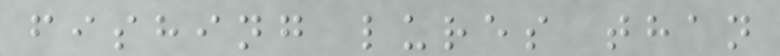fishing lures than
